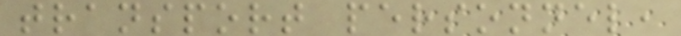transport personnel,
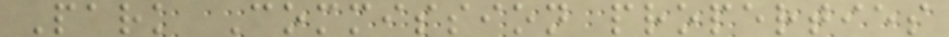Park Commission properties
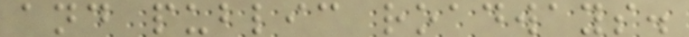and public roadways.
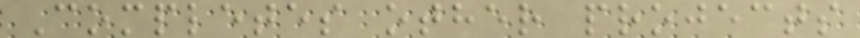Completes other projects
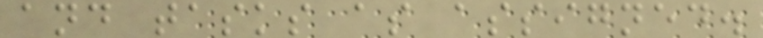and tasks as assigned.
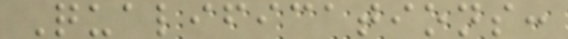Qualifications:
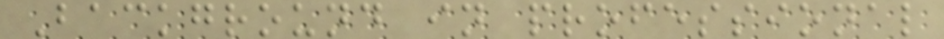Background in professional
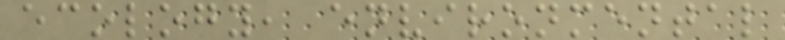ecology, environmental
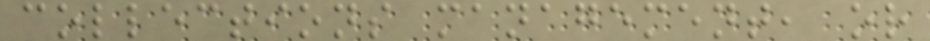collections management, or
